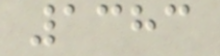1383
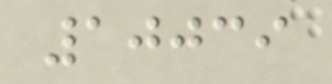10039
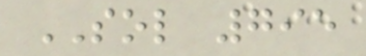SOL 795
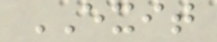EXIT
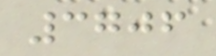3706
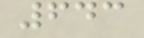643
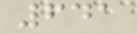641
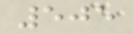505
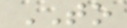TO
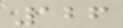126
